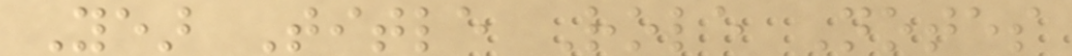Year Title Role Notes
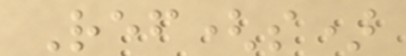Ref(s)
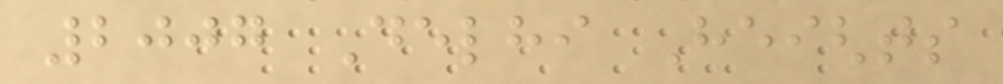2007 Delhi Heights
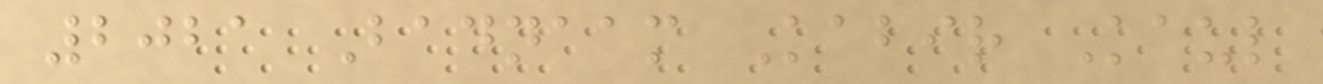2021 Badnaam Kabir Kaul
